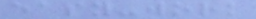easy-work
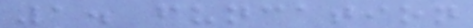1. funcation
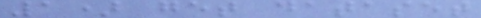1) get dataset
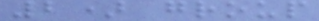2) group
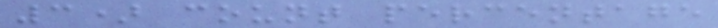3) count percentage
